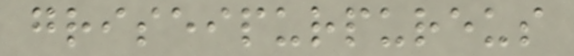griseipurpureus
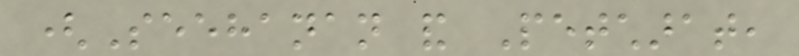(Seehanan and Petcharat,
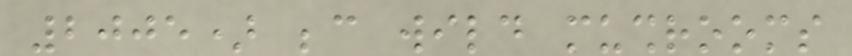2005) because wild mushrooms
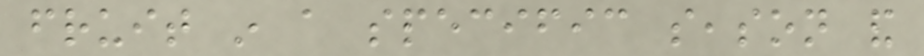fruit in a specific season and
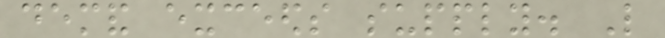demand exceeds supply. Like
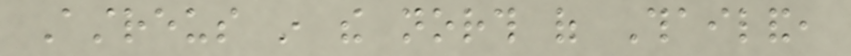Astreus in the north of Thailand,
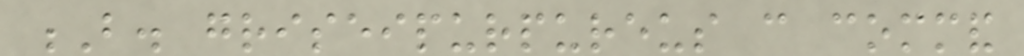B. griseipurpureus can command
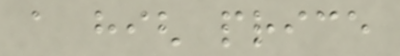a high price
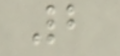2
